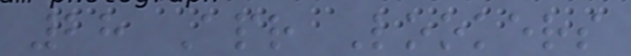28 Apr Lookers
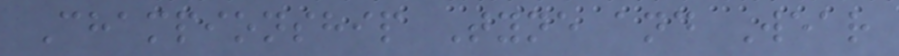Championship Tyne and Wear
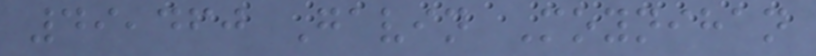49,460 Gavin Moynihan
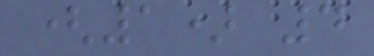(1) 4
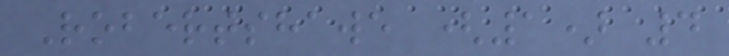Robertshawe (1) 4
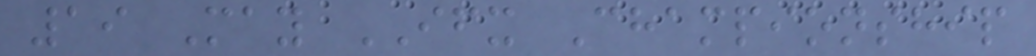19 May IFX Championship
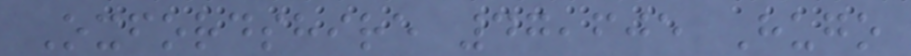Oxfordshire 47,605 Hugo
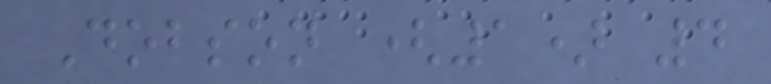Dobson (1) 4
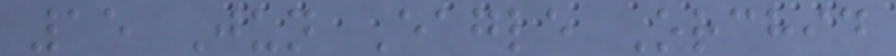15 Jun Eagle Orchid
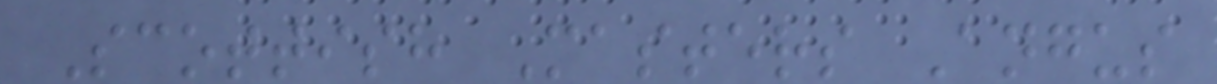Scottish Masters Angus
